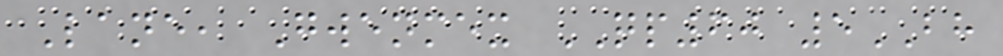Lane, Gwenmex QP60 5BH
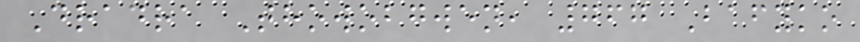Dradra Thowobgwen, 767 Bafyko
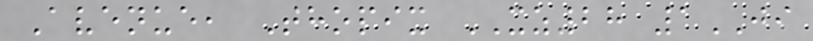Avenue, Thopix XZ28 1JI
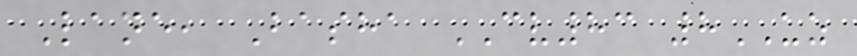Lane, Basha CV83 8UZ
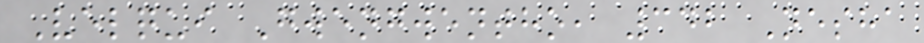Velqui Gwengwentho, 342 Nesha
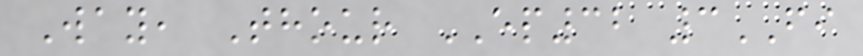Way, Thour EP32 3FI
